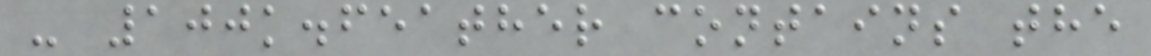- 100k.feather contains the
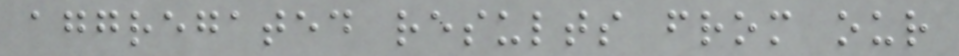aggregated results from our
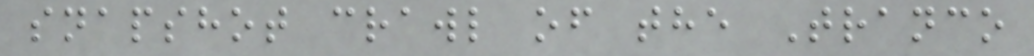snapshot crawl of the Tranco
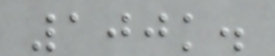100k.
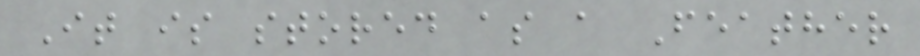It is stored as a Feather
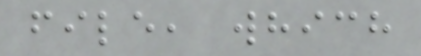file, which
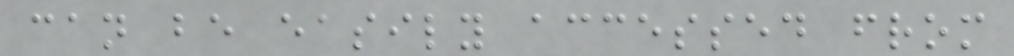can be easily accessed from
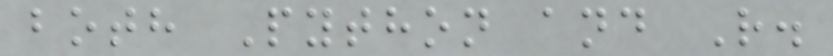both Python and R.
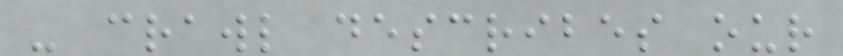- crawl describes our
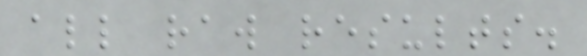all raw results.
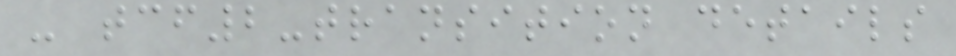- tcf2-transition details
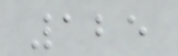125
